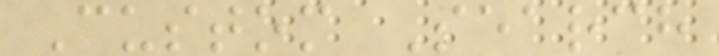Custom Search
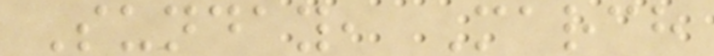Sunday, March
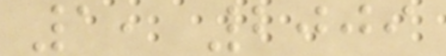1, 2009
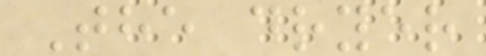The dryer
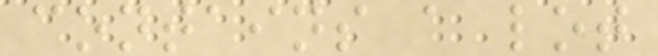contains a lot
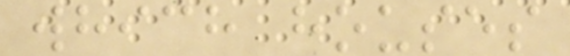which houses
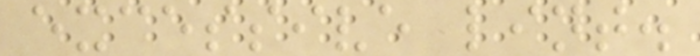excessive lint.
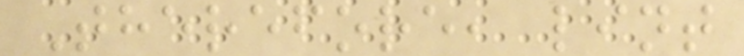Therefore, lint
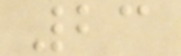23
